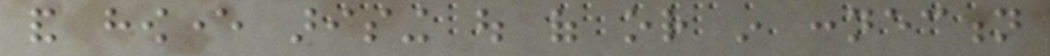and however arising out of or in connection
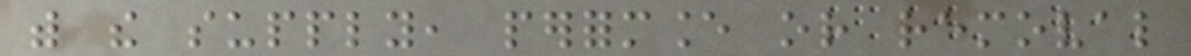with the supply, performance or removal
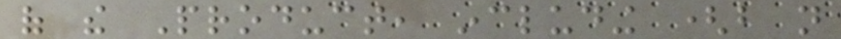of the Product, including (but not
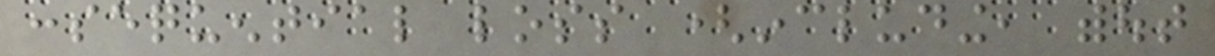consequential loss (including, without
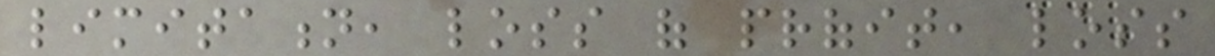limitation, loss of profit, loss
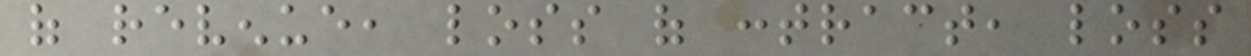of revenue, loss of contract, loss
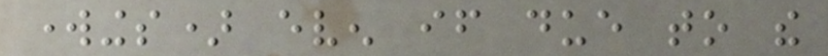workings) even if due to the
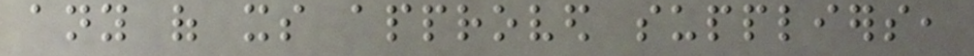any of its approved suppliers,
